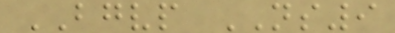BGVP NS9
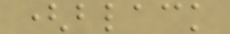(black
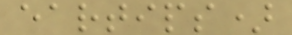eartips)
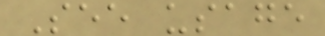See usage
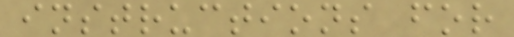instructions for
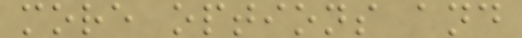more options and
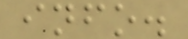info.
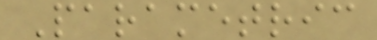Parametric
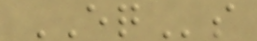EQs
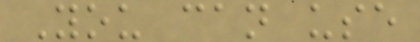You can use
